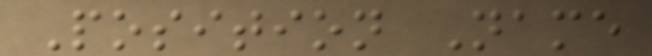Position Name
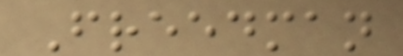Freedman
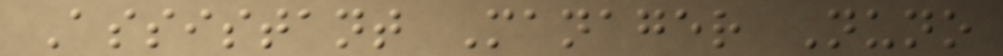Assistant Manager Nuno
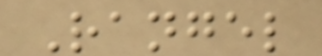Rangel
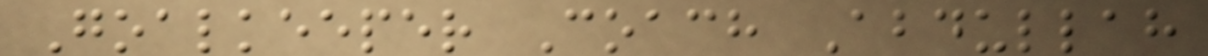Goalkeeper Coach Abdullah
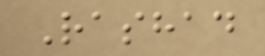Rashad
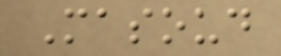Masoud
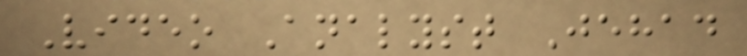Video Analyst Jehad
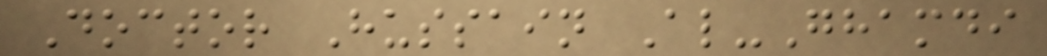Doctor Hussain Al-Ghamdi
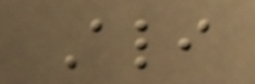Ali
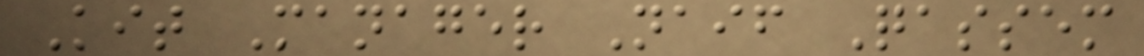Kit Manager Naif Qassem
